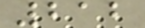212
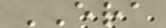ERA
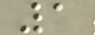1
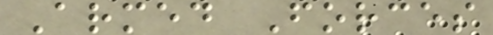Armed Forces
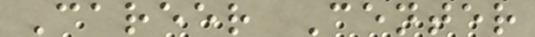Career Center
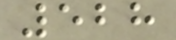528
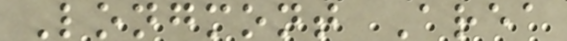Longmont Area
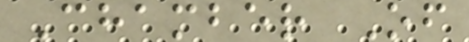Chamber Of
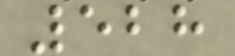528
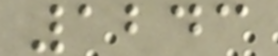1243
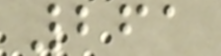261
